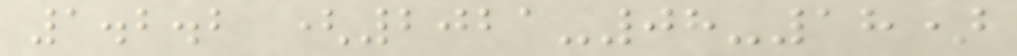1.2.2 (2021-08-18)
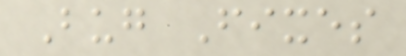Bug Fixes
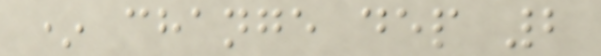* change dep 2
